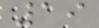19
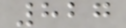827
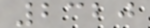2320
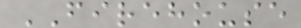FIREHOUSE
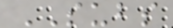SUBS
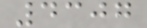4307
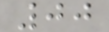00
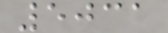5031
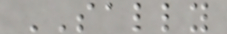SALLY
